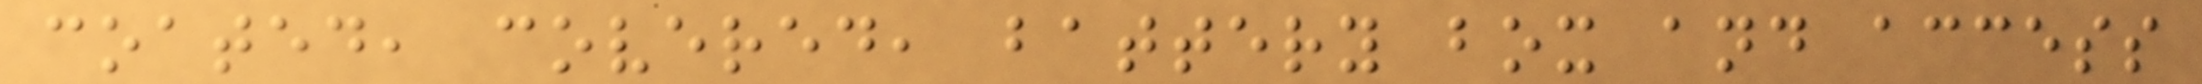coated, covered, battery box and access
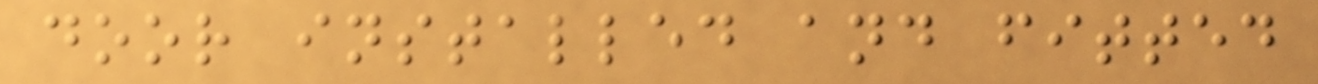door installed and fitted
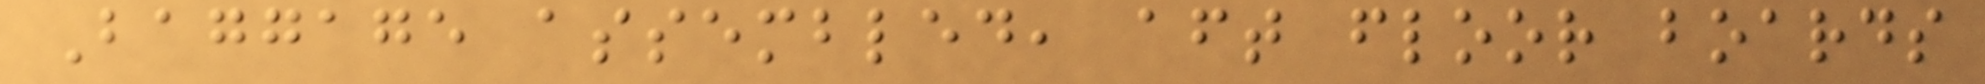Baggage assembled, aft floor boards
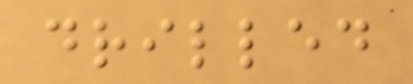drilled
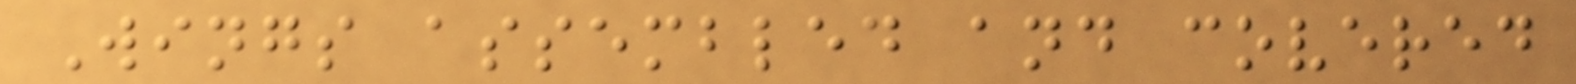Wings assembled and covered
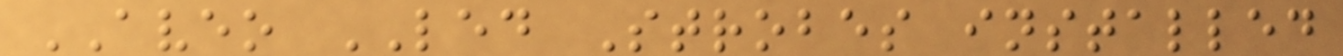AVEO LED Strobes installed
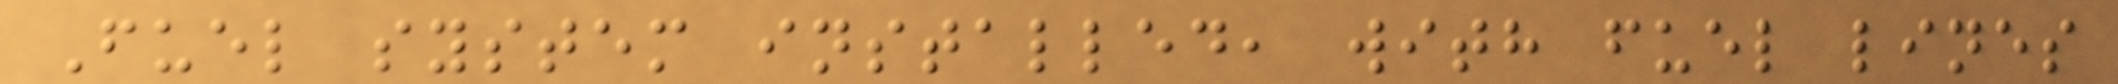Fuel system installed, with fuel lines
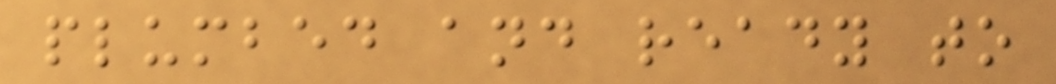plumbed and ready to
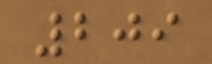209
